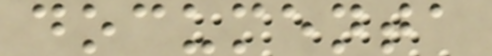documenta
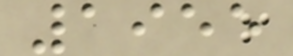1955
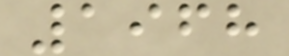1968
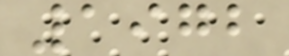1972
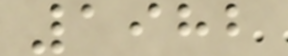1982
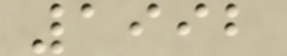1992
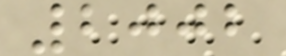2002
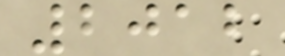2012
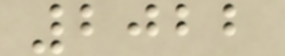2022
